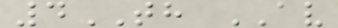4TH AV
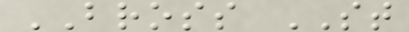BROSS ST
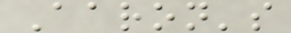Aaron's
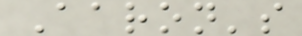Aaron's
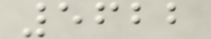5622
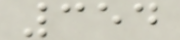354
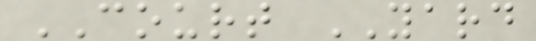COURT YARD
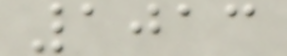1013
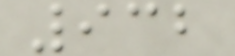932
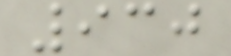930
